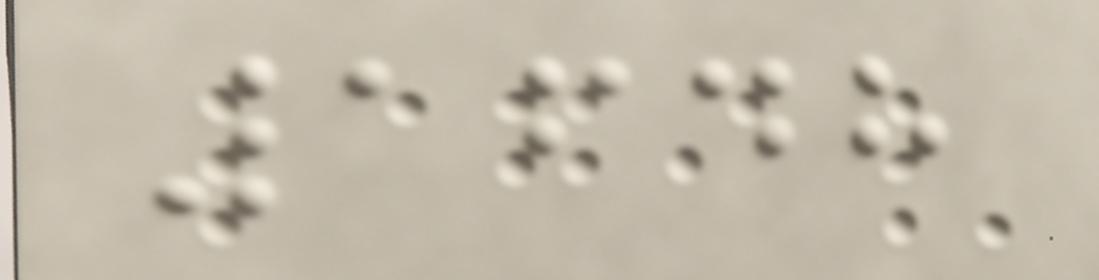1648
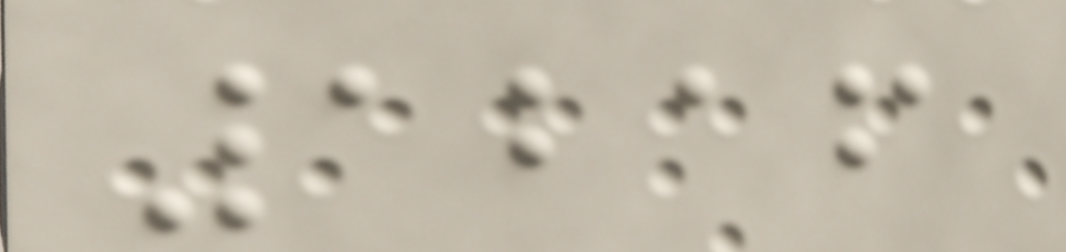1216
